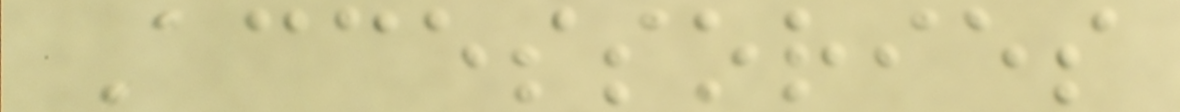Accessories
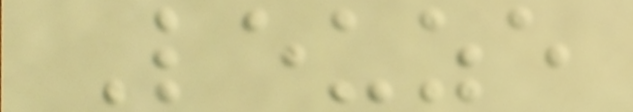Leuze
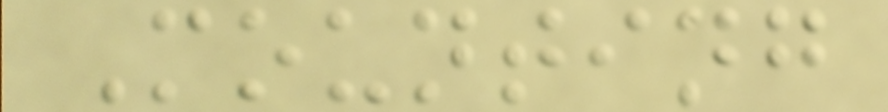Mounting
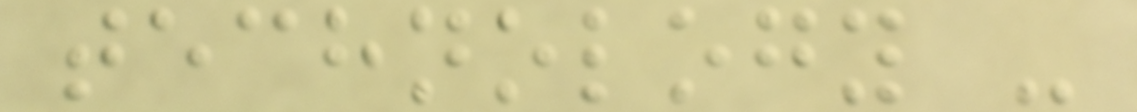technology -
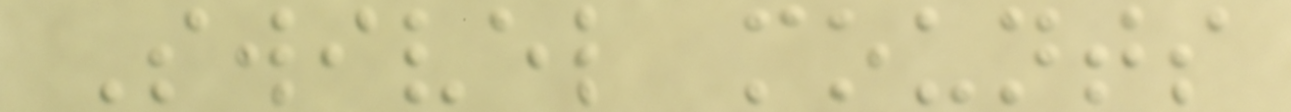Swivel mounts
